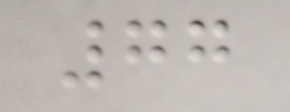77
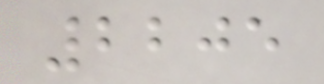2205
